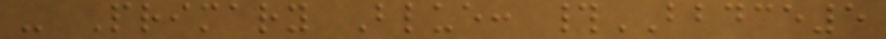- Primary Blue: #BBDCE5
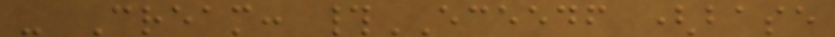- Cream: #ECEEDF (base
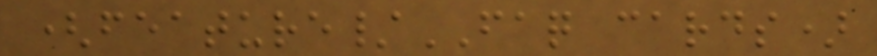(feature/FAQ cards)
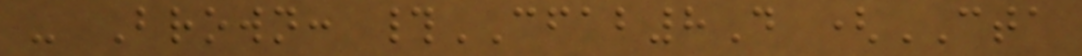- Brown: #CFAB8D (CTA
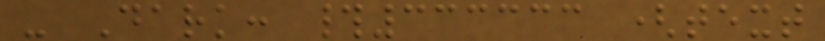- Dark: #333333 (text
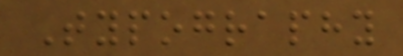Typography
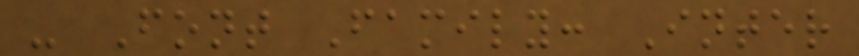- Font Family: Inter
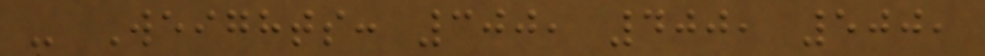- Weights: 300, 400, 500,
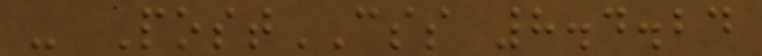- PostCSS 8.4.24
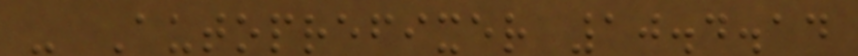- Autoprefixer 10.4.14
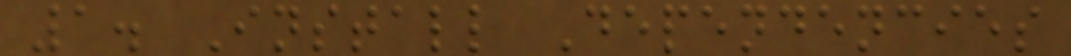1. Install Dependencies
